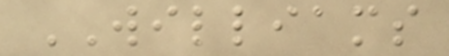WILLIAMS
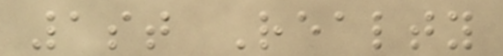1st Realty
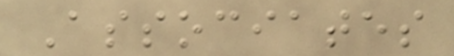Associates
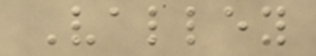Valley
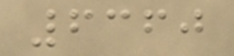6360
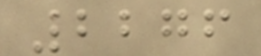2276
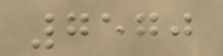7570
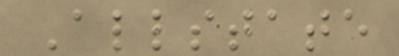Allstate
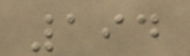194
